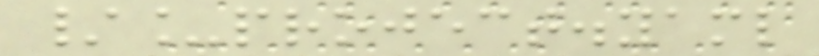/_project.yaml
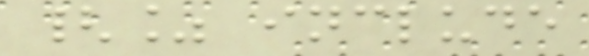{% include
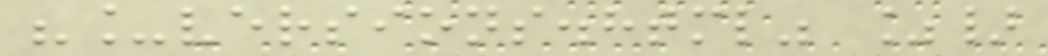"_versions.html" %}
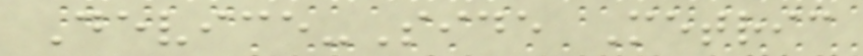Device-Side Metric
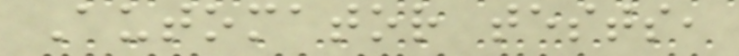Automator tests,
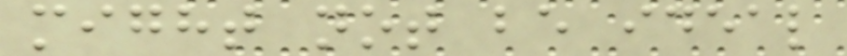might not be ideal
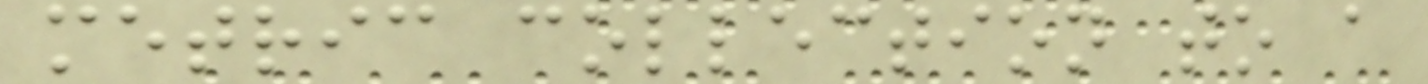metric collection to a
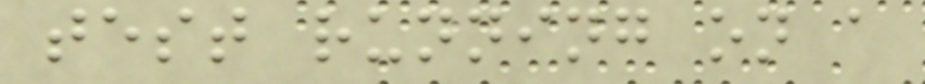test running on a
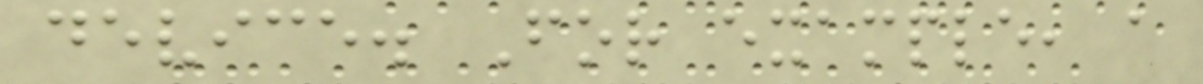device. For example, a
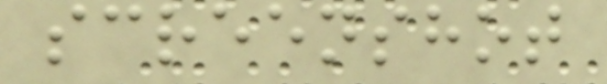screenshot
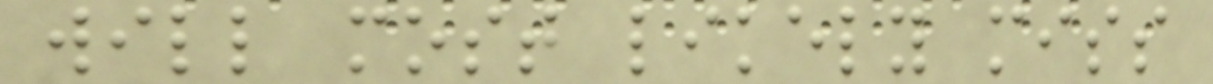will most likely miss
